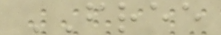FREE
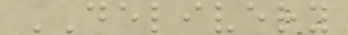DELIVERY
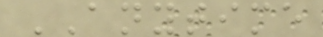ANYTIME
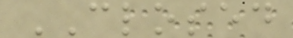CLOSED
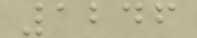1246
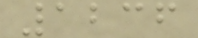1236
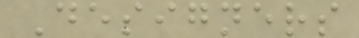Designers
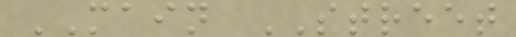MAIN STREET
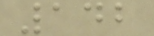142
